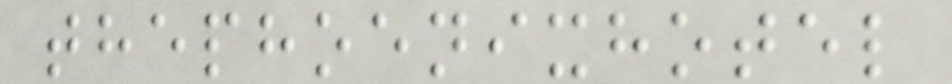thephoenixhotel
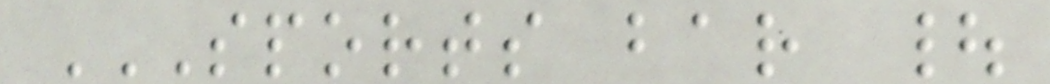SPORTS BAR |
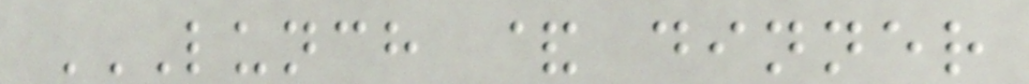LUNCH & DINNER
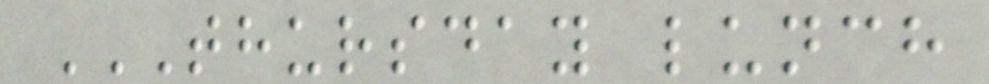THURSDAY LUNCH
